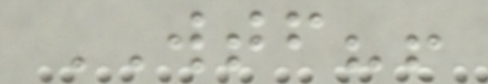WTF?!
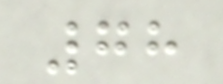78
